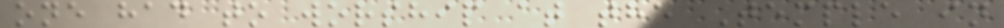one had to worship at the Temple in
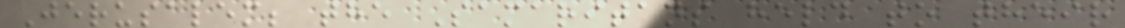Jerusalem; the Samaritans held to their
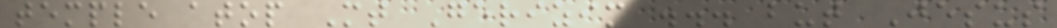temple atop Mt Gerizim ... but Jesus
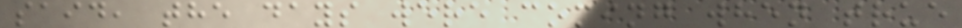said, the days were coming when true
